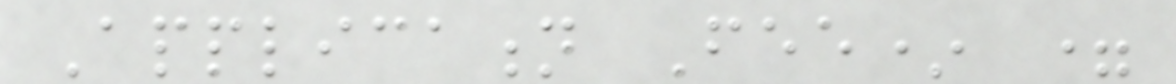Application Fee* =
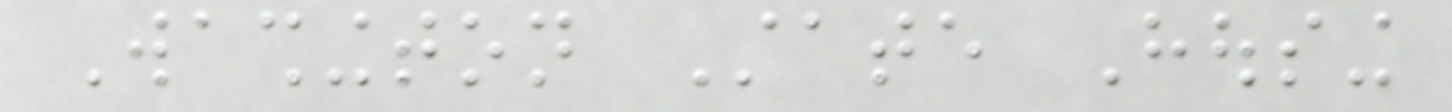Washington State Housing
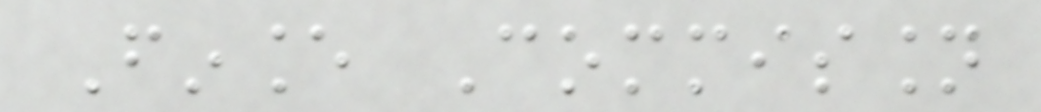Finance Commission
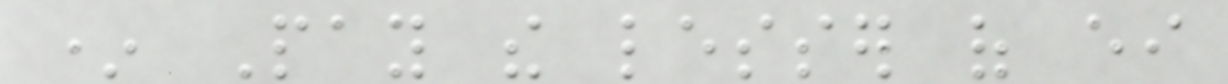* Pay the lesser of either
